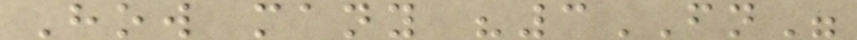How many "3FN"
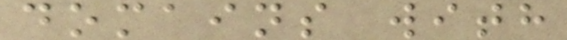domains with
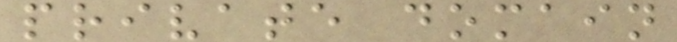private domain
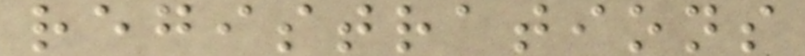registrations
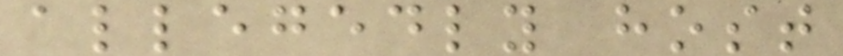allegedly host
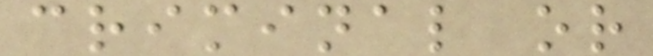criminal or
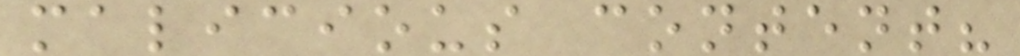malicious content?
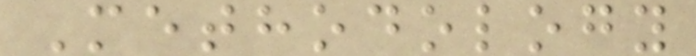Methodology
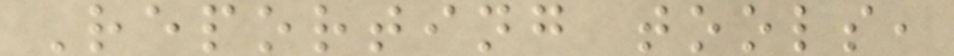Reporting tools,
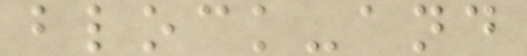block-and
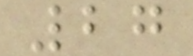27
